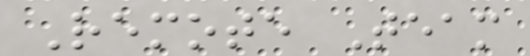Remote Team
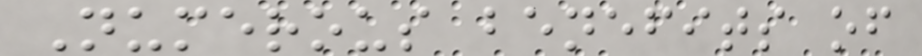Numerous benefits of
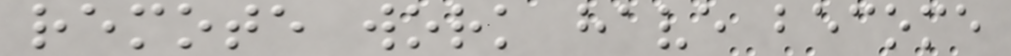remote work have become
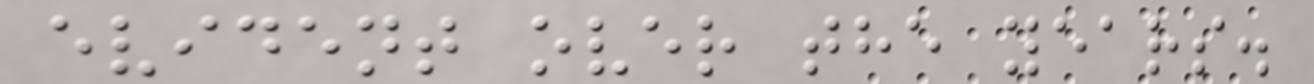evident over the years.
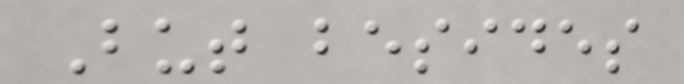But besides
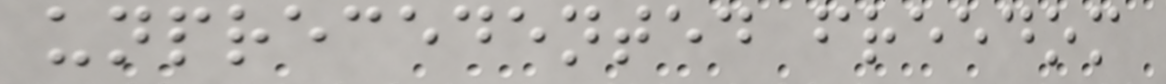unprecedented freedom
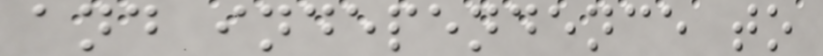and independence to
